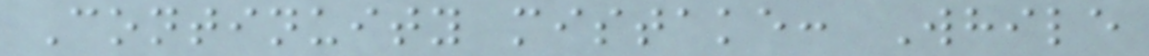Continuity mistake: While
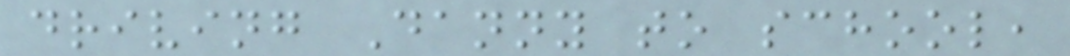driving Danny to school,
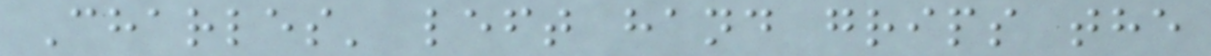Charles' left hand grips the
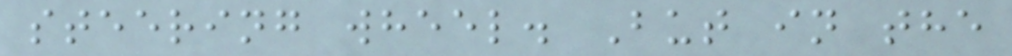steering wheel. But in the
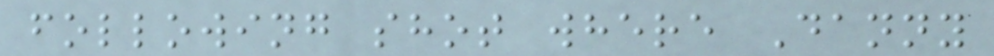following shot where Danny
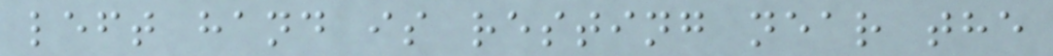left hand is resting near the
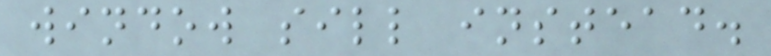window sill instead.
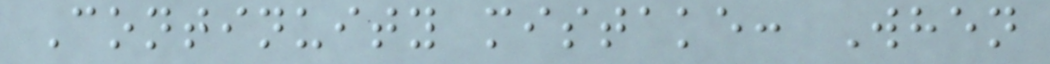Continuity mistake: When
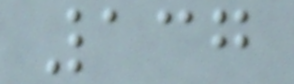137
